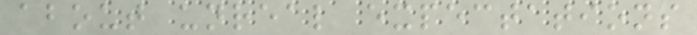about unreal expectations
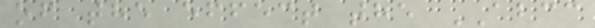of the effect the ABCC
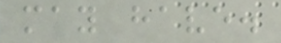may have.
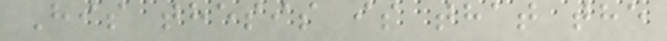His thesis is that the
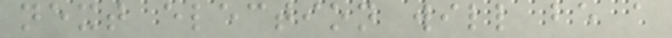next election will be a
